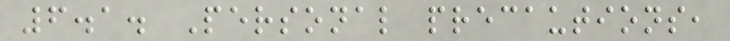6.1. Personal precautions,
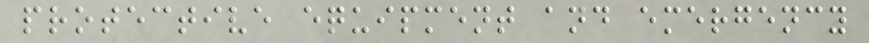protective equipment and emergency
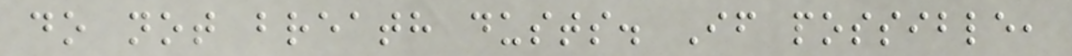do not breath dusts. If possible,
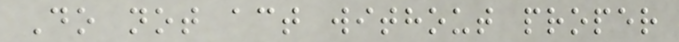Do not act without proper
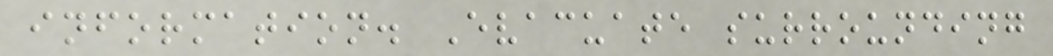information. Evacuate surrounding
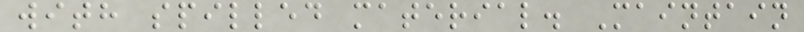with spilled material. Maintain
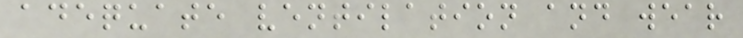adequate ventilation and wear
